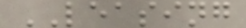LEASING
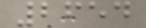2654
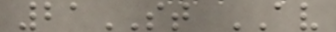21ST AV
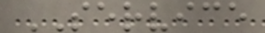SERVICE
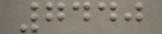7440
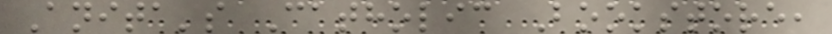Anita's Catholic Bookstore,
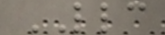LLC
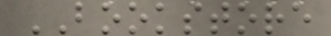BOOKSTORE
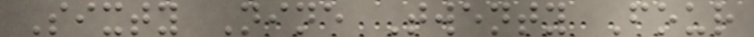Sixty Nine Twenty Four
